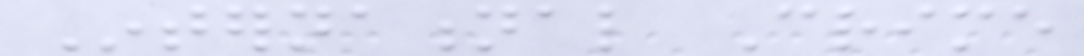International Crime
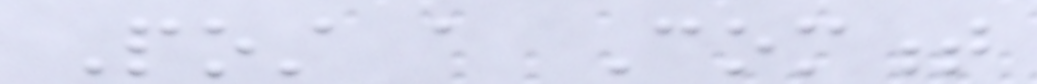Post a Comment
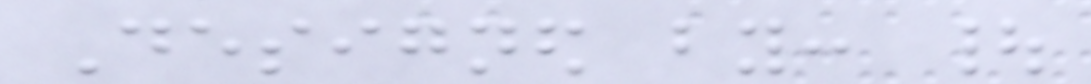Designed by: |
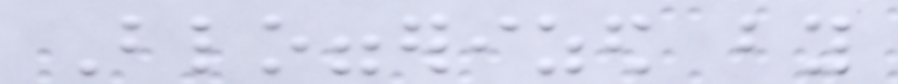Bloggerized by
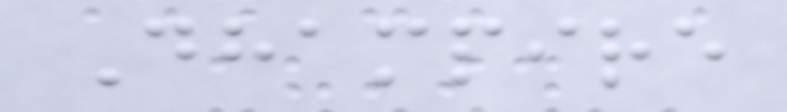Dhampire
